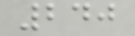240
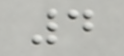4
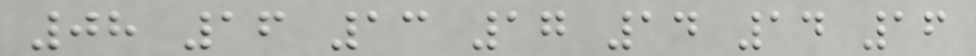08 16 13 17 14 14 16
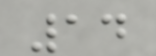14
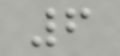6
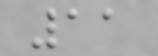11
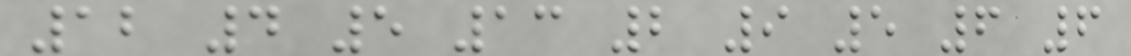12 4 5 13 2 9 5 6 6
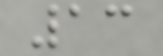13
